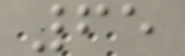65
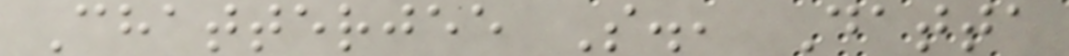Chatterjee S., Datta
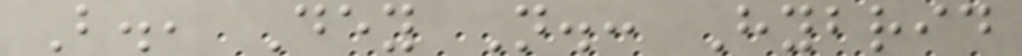B., Dey N.: Hybrid
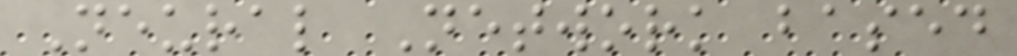Neural Network based
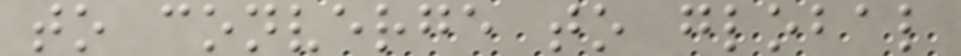to converge to global
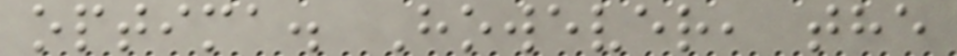optima. However, the
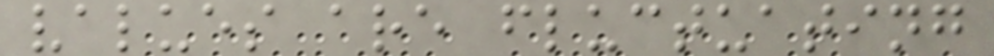values are fluctuating
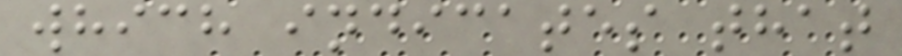which indicates that
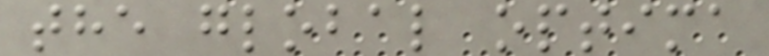the global optima
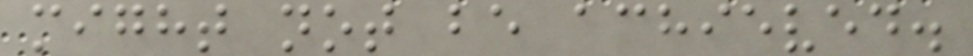might not be achieved.
